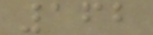162
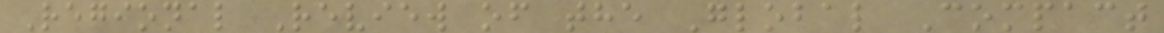Regional Review of the Global Compact
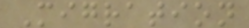Migration
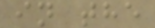in the
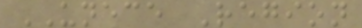UNECE Region
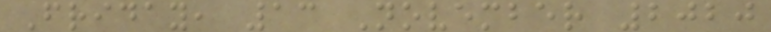Friday, 13 November 2020
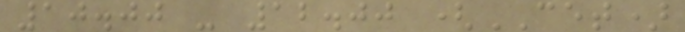10.00 - 12.00 (CET)
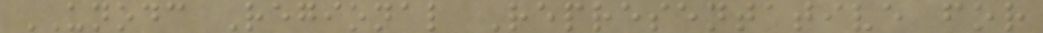UNODC Regional Representative for
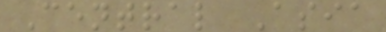Central Asia
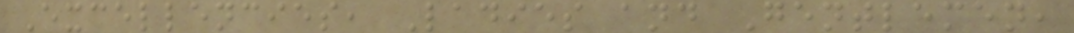Excellencies, Ladies and Gentlemen,
